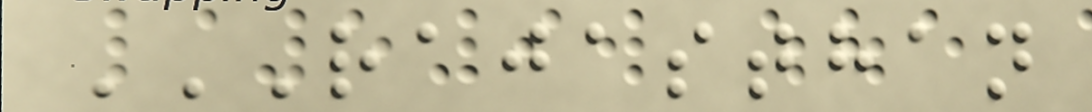RAJASTHAN
